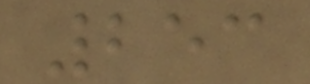253
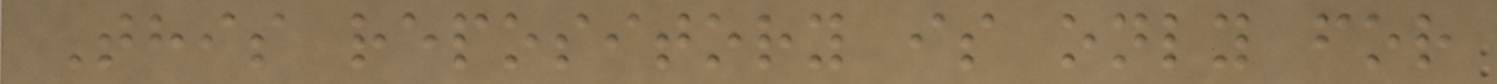This repository is only for
